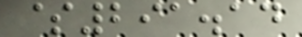$291.14
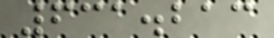631.213
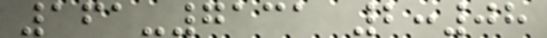161-7131 2:08
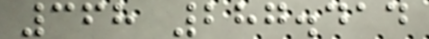368 287.414
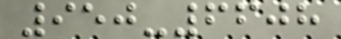950-6608
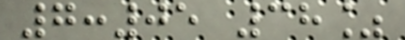7:05 38%
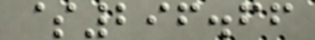$296.66
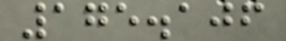175.106
